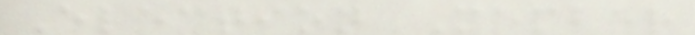Election Member
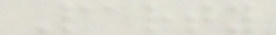Party
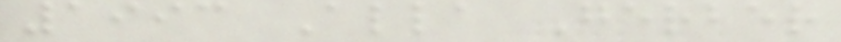1993 Alla Gerber
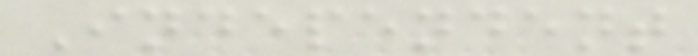Independent
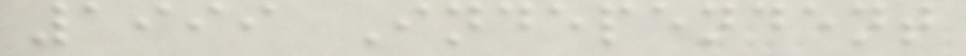1999 Independent
